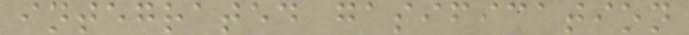integrated gasification
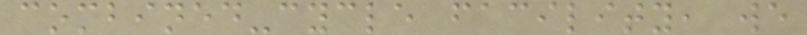combined-cycle facility, we
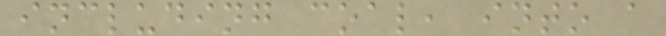including coal, into a
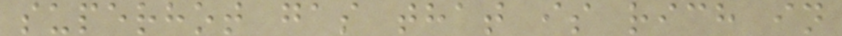superhot gas that is rich in
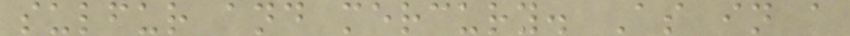sulfur and mercury. As in a
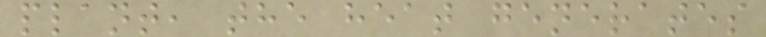plant, the heat generates
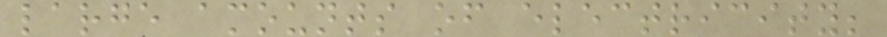large amounts of electricity;
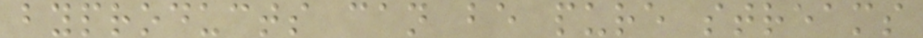byproducts can be pure streams
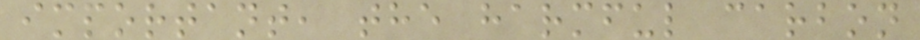important, the harmful carbon
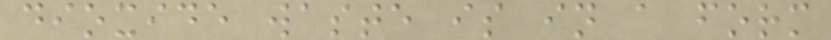dioxide waste is in a form
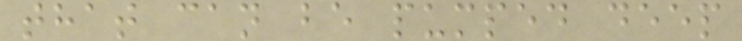that can be pumped deep
